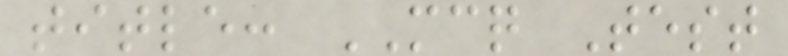title: MCQ Test
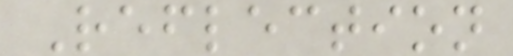Reflection
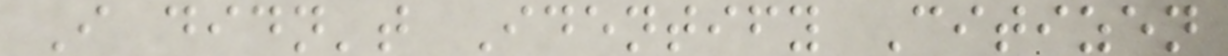I didn't Identify Citizen
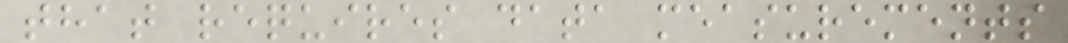that requires data measurements
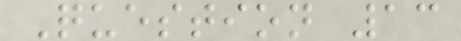Question 13
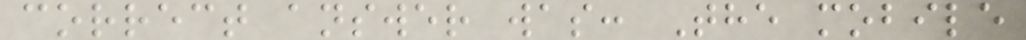correct answer was: The mobile
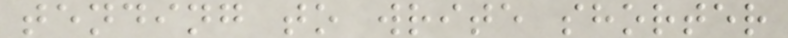tending to write shorter
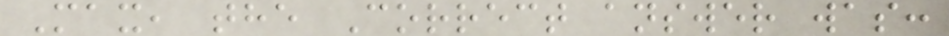Max, the Correct answer was:
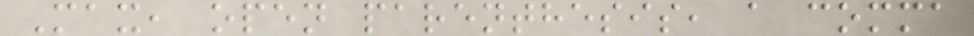Max, open parenthesis, a comma
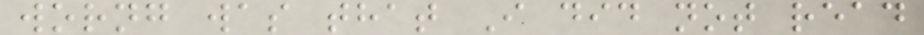worng was that I did not read
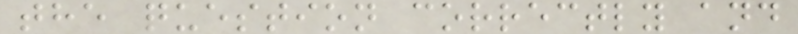the question correctly and
